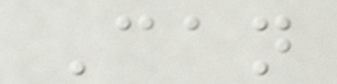Can
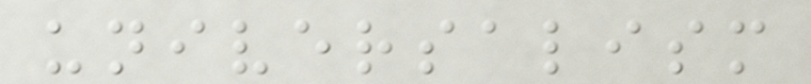universalism
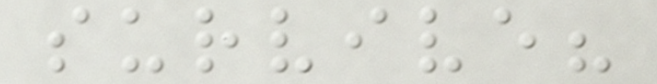survive?
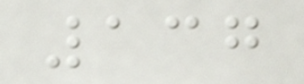137
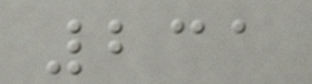231
